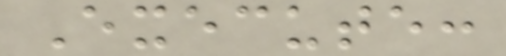Execute:
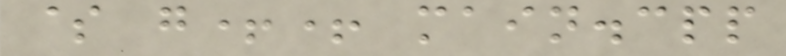$ g++ main.cpp
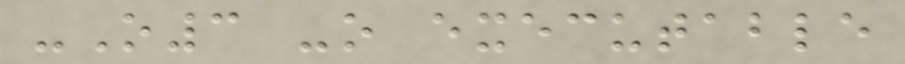-O3 -o executable
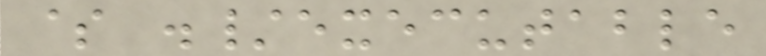$ ./executable
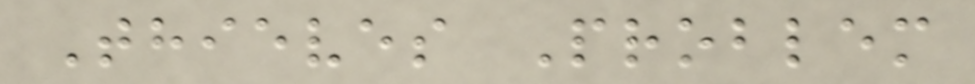Thieves Problem
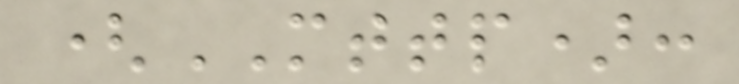(MTTP):
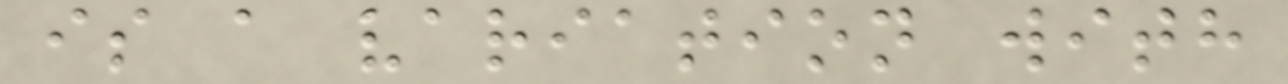is a variation with
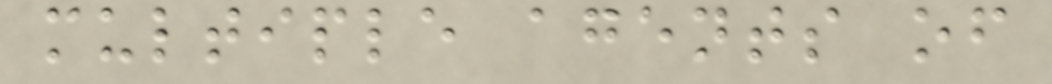multiple agents of
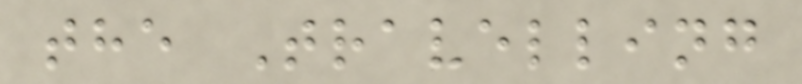the Travelling
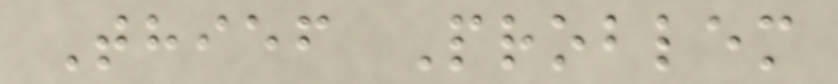Thief Problem
